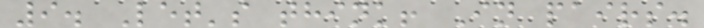9. Let's think! In pairs.
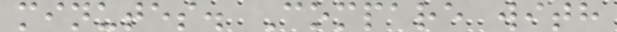minutes. Compare with
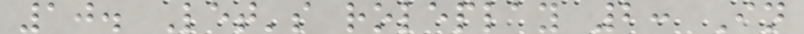10. Let's roleplay 2: In
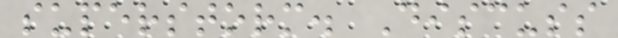superstorm. Discuss
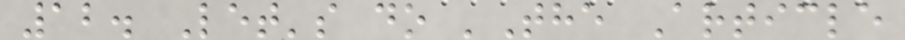12. Let's do 'The Article
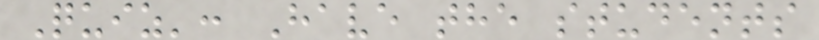Quiz': Have the students
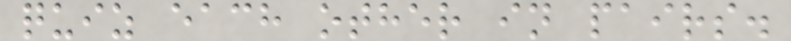quiz each other in pairs.
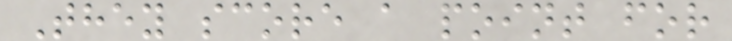They score a point for
